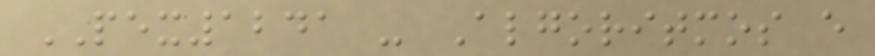PEX1241 - Algoritmos e
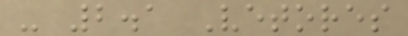- 2.1 Vetores
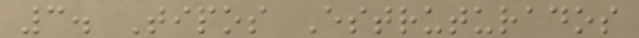3. Tipos Estruturados
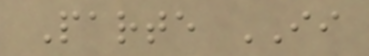Parte II
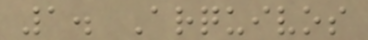1. Arquivos
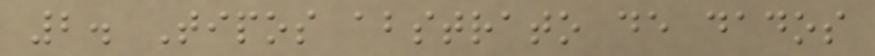2. Tipos abstrato de dados
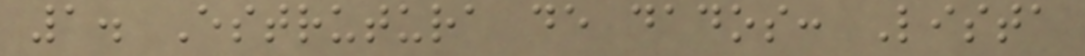1. Estrutura de dados: Lista
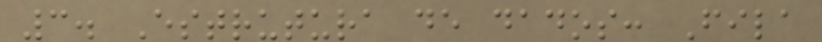3. Estrutura de dados: Fila
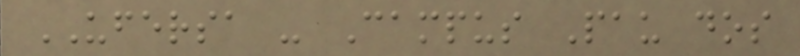UFERSA - Campus Pau dos
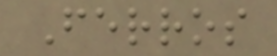Ferros
